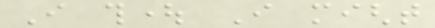I thought I might
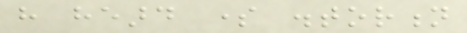have heard some distortion
